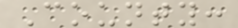County:
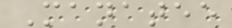Manatee
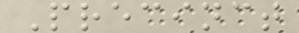Precinct
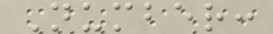Number:
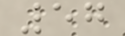57
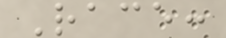Race:
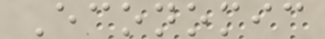Economic
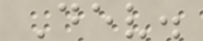Dev.
